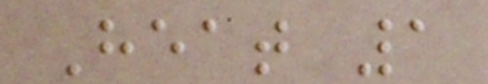Heat 1
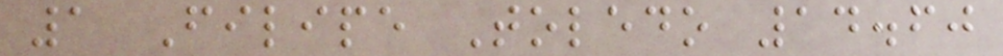1 Filipe Toledo 14.60
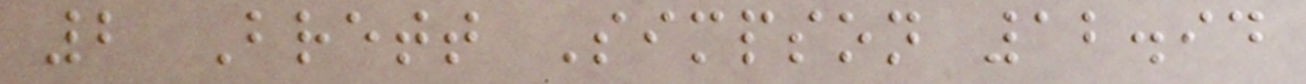2 Brett Simpson 12.94
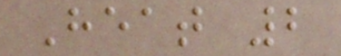Heat 2
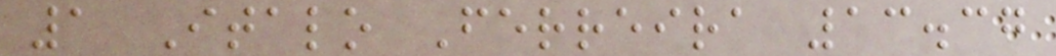1 Italo Ferreira 13.37
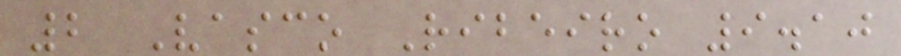2 Vasco Ribeiro 9.10
